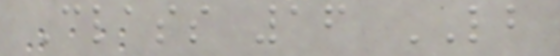Class 16 LB
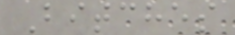Bitches
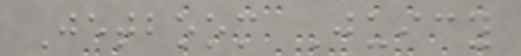Jetboom Juicy
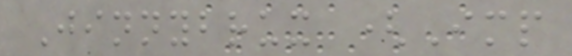Jinnybrux (Imp
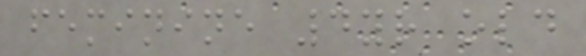feminine 4yr old
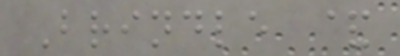Brindle &
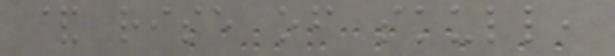& rise of skull,
